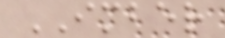IMBER
